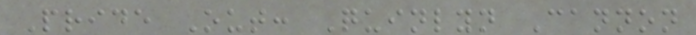Pride Out: Quinlyn Cannon
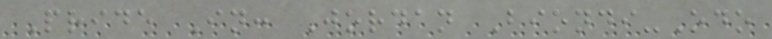Pride In: Jordan Biondi-Odo
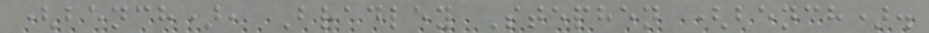(bench), Bradley Stephen (bench).
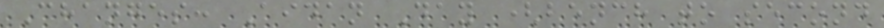Changes: Aidan Day (bench to second
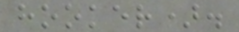hooker).
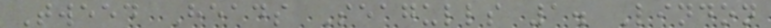Tweed Heads Seagulls 1. Lindon
